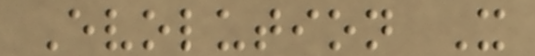Evolution X
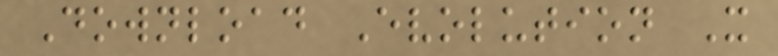Download Evolution X
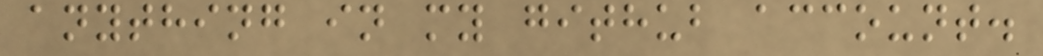anything in my github account.
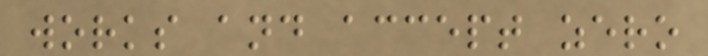works and accept zero
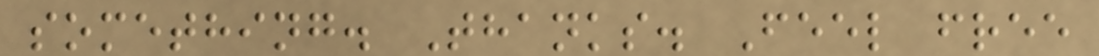something. Thanks. Feel free
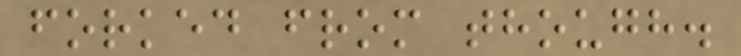forked from though.
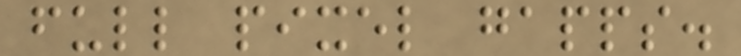full pixel gapps.
